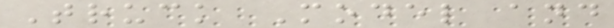Truck Model and
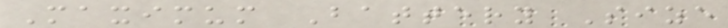Maximum Battery Size
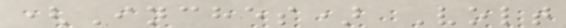(Inches) Volt
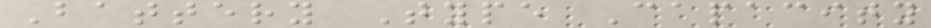Battery Type Capacity
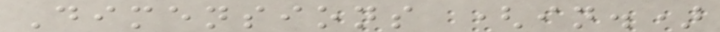Dimensions (in.)
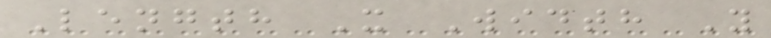Length X Width Y
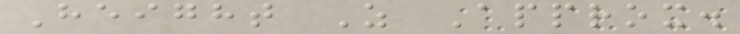Height Z Approx.
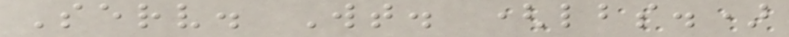Serv. Wt. (lbs.)
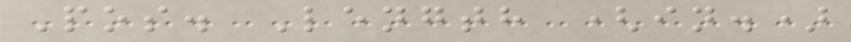Pos. Length (in.)
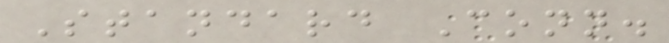Standard Conn.
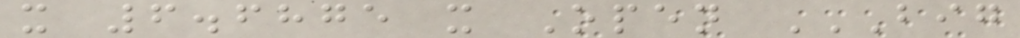x 6.6875 x Open BIG
